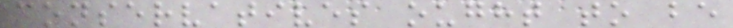conservatives ought to be
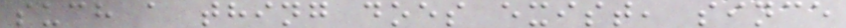such a thing does exist, since
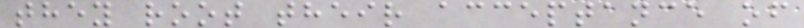they root their acceptance of
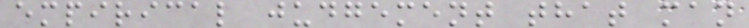empirical judgement that man
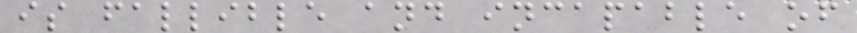is fallible and incapable of
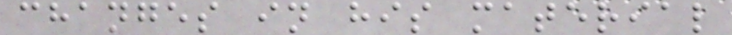changes in his material
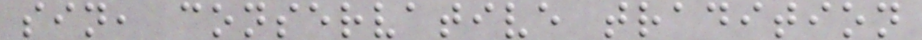sin, conservative tradition
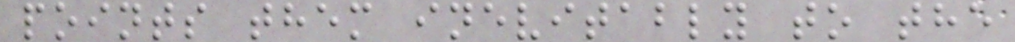points them inevitably to the
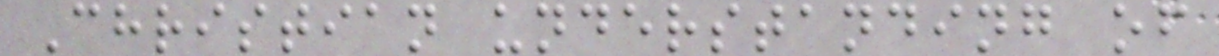Christian understanding of
